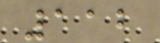112
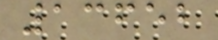13652
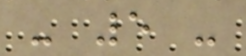- 5 -
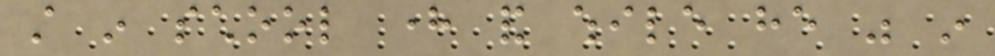still in school here and while he was in
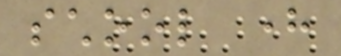school here
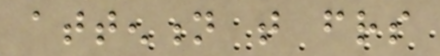attention that friends
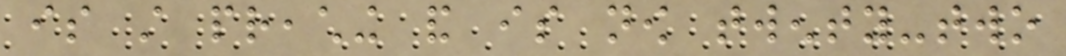is still preaching and is now twenty-two
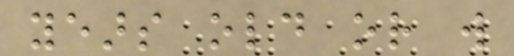years old or will
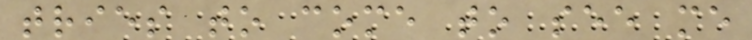tries to come to see me
